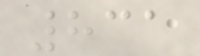831
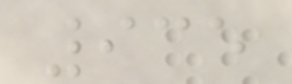935
